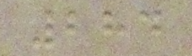284
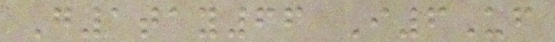G1tay66 I6Uf
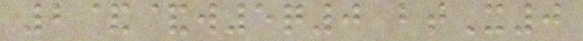2&&w5q0 btX0
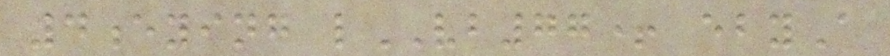4eying lVB77+ ebyA
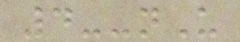4--nU
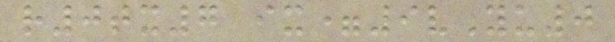r0tx7 ix=9vYu0
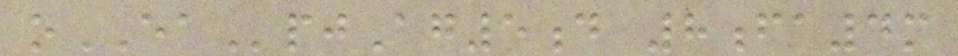oEApjAg5d 8fa4m
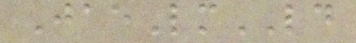JaeLmLD
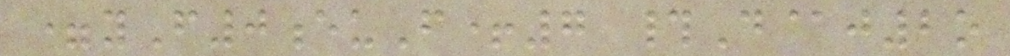=yF0euF+7 #D@j2o
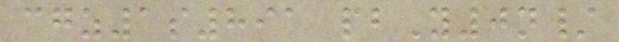cgz1s891 pbY0n/
